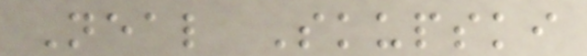Neal Skupski
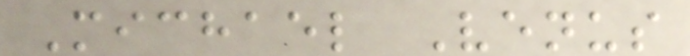Michael Venus
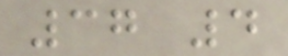37 4
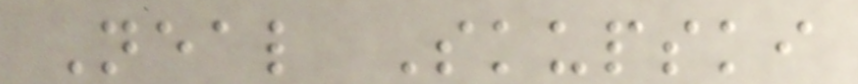Neal Skupski
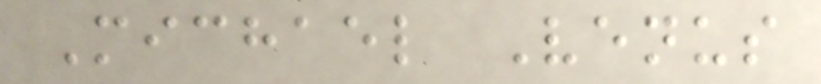Michael Venus
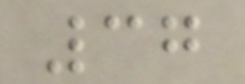37
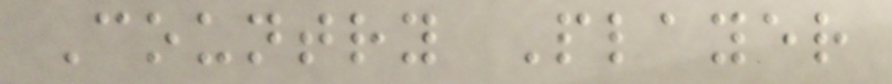Country Player
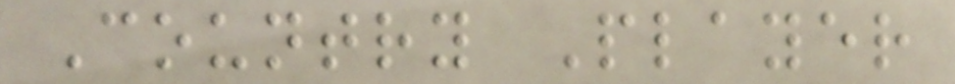Country Player
